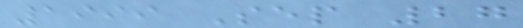1999 Sep 27
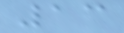13
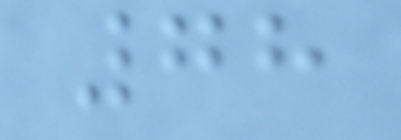78
